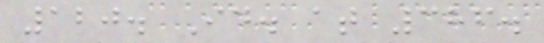120. Id. at 386.
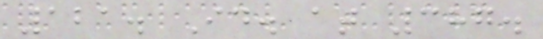121. Id. at 387.
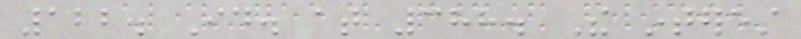122. Id. at 388. The interest
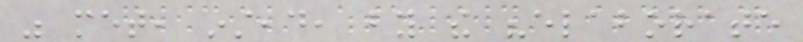was met, instead, by the "elaborate
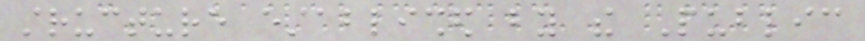structure established by the Public
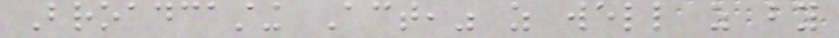Broadcasting Act," as well as by
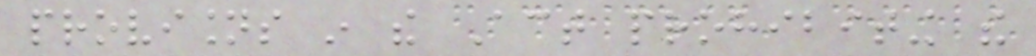provisions in the Act prohibiting the
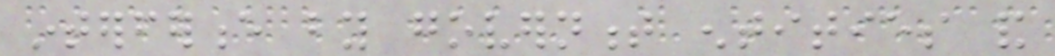interference by government entities and
